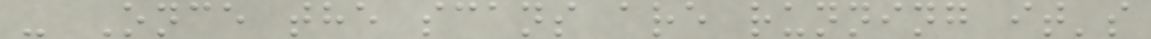- Once the scans are running it's
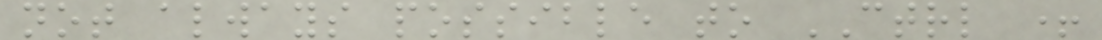not always possible to CTRL +
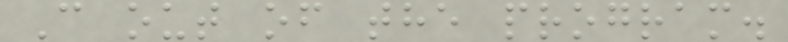C out of the program.
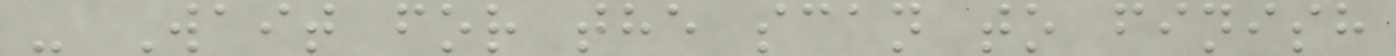- Wait for the scan to finish
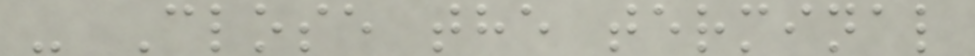- Close the terminal
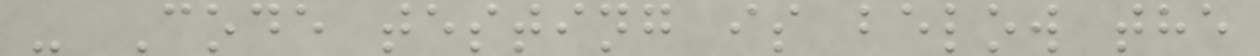- Code testing is below the
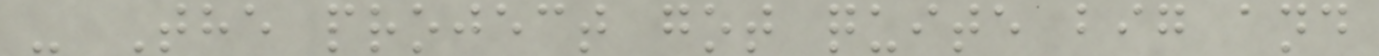- The project got quite big and
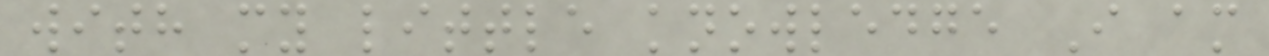with my little knowledge I am
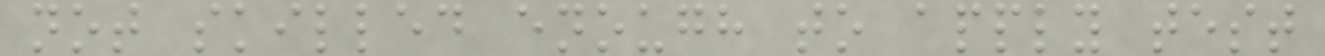not skilled enough to apply test
